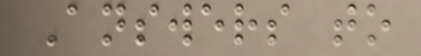Answers to
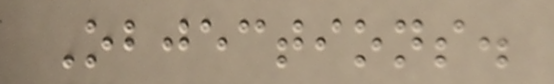Objections.
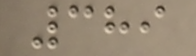389
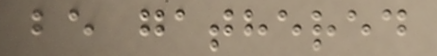be gathered
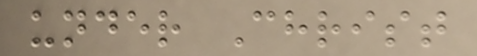under Christ
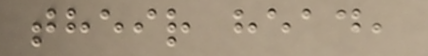their head,
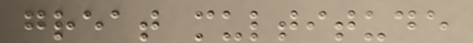great multitude
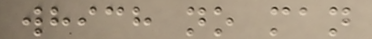which no man
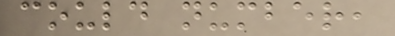could number,
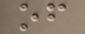of
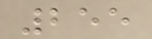255
